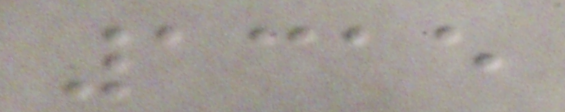1315
